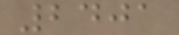2401
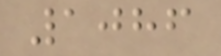1086
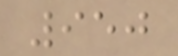950
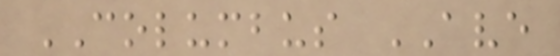COLUMBUS AVE
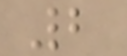2
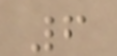6
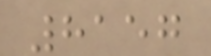8157
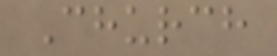Church
